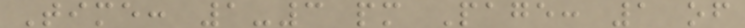Time: 1-3 pm Page: 1 of
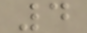4
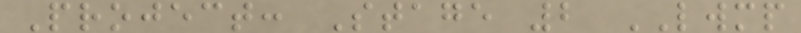Project: Stage 2 LWMP
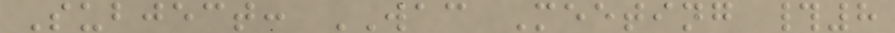Subject: WAC Meeting #8
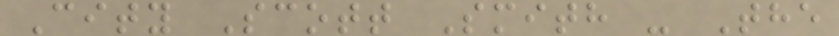City Scott Smith - The
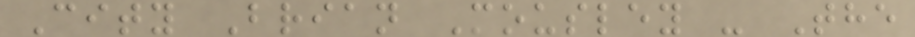City Brian Mousley - The
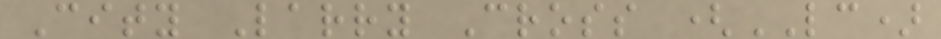City Larry Cross (LC)
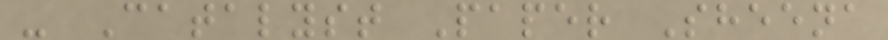- Catalyst Paper Sheena
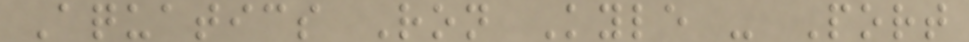Aquatics Ron Kyle - Port
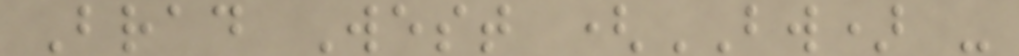Brad West (BW) -
